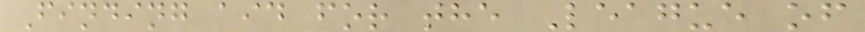Finding aid for the League of
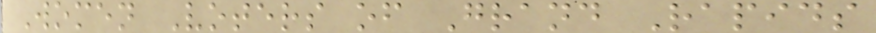Women Voters of Grand Rapids
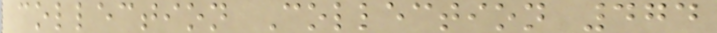collection Collection 474
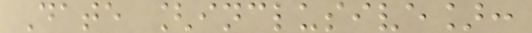Date [inclusive]:
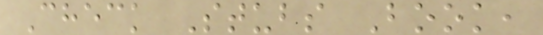Check Stubs Book,
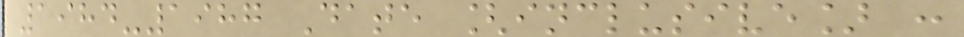1984-1987 Date [inclusive] :
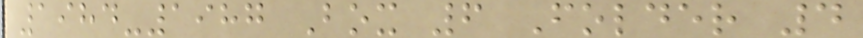1984-1987 Box 6 Folder 4
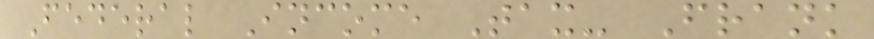Federal Income Tax- Frank
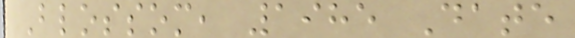Blossom, 1985 Date
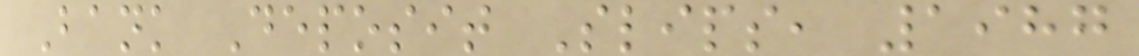Bank Deposit Slips, 1987
